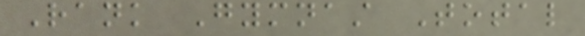Rank Gymnast Total
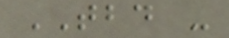TBD -
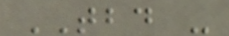TBD -
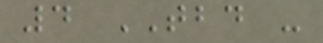4 TBD -
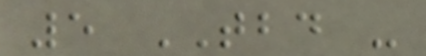5 TBD -
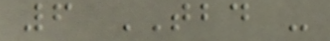6 TBD -
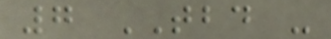7 TBD -
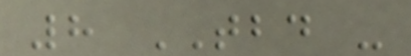8 TBD -
